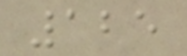125
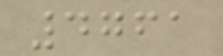4761
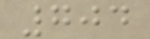704
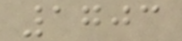1703
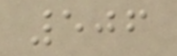506
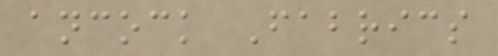ancock Fabrics
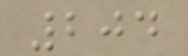204
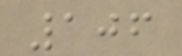106
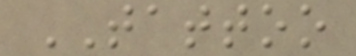TATTOO
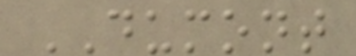DUMONT
